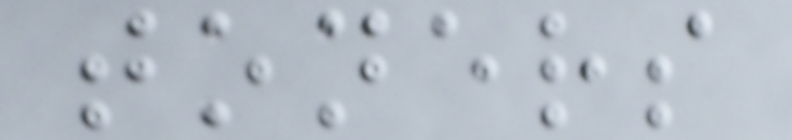toners
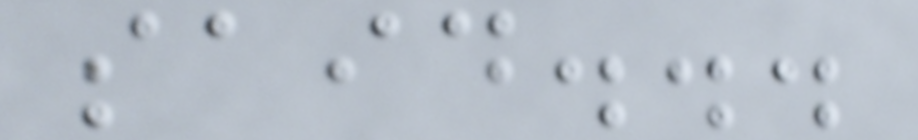said...
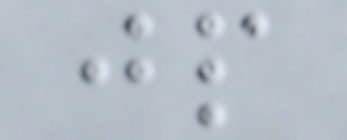jp
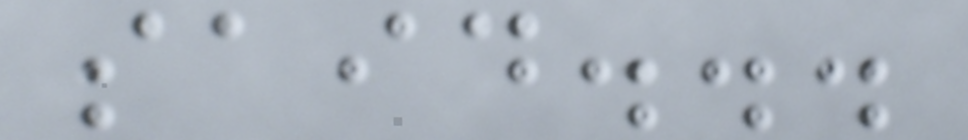said...
